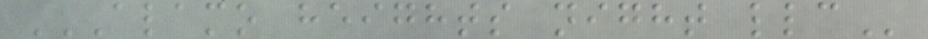ALAMO HEIGHTS NIGHT LLC
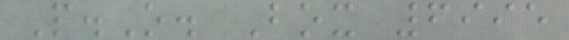P.O. Box 6995
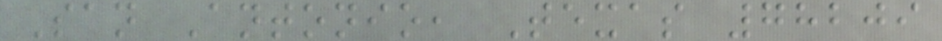San Antonio, Texas 78209
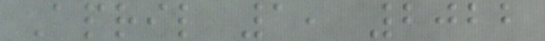April 1, 2022
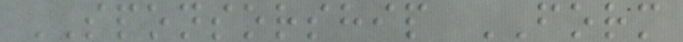SPONSORSHIP FORM
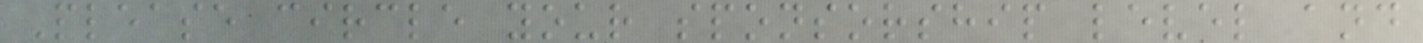Please circle your sponsorship level and
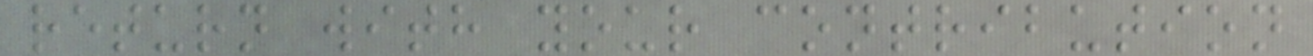return with your contribution
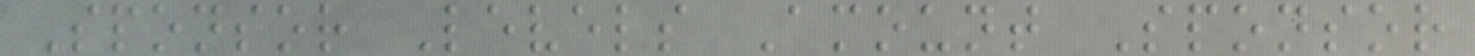Sponsor Levels Amount Sponsor
